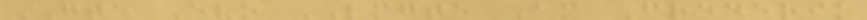GTE Evo LMGTE Am Frederik
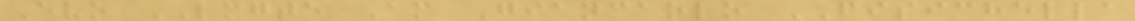Evo LMGTE Am Giancarlo FISICHELLA
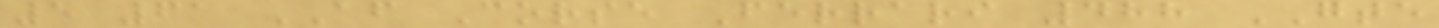5 61 AF Corse Ferrari 488 GTE
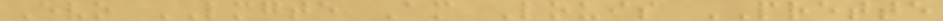Evo LMGTE Am Louis PRETTE
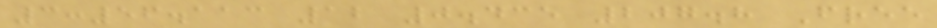3:56.113 12 0.435 207.8 Free
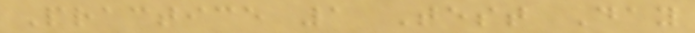Practice 1 Test Day
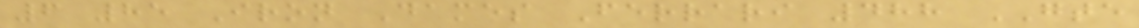6 85 Iron Dames Ferrari 488 GTE
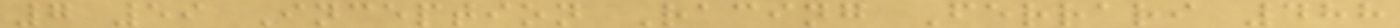7 59 Inception Racing Ferrari 488
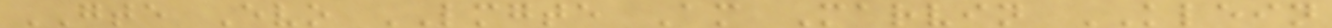GTE Evo LMGTE Am Marvin KLEIN
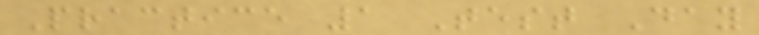Practice 1 Test Day
